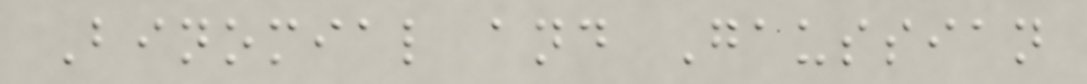Binomial and Gaussian
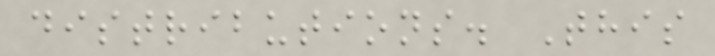distributions. This
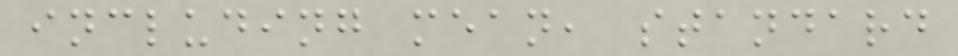including mean, standard
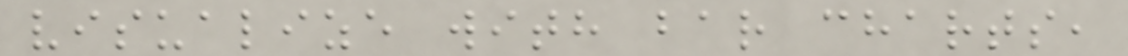visualize with bar charts,
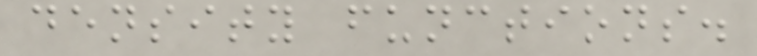density functions.
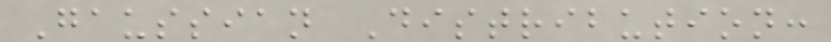Gaussian Distribution:
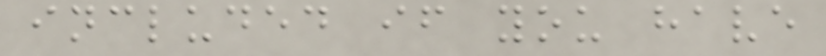included if you have
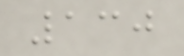130
